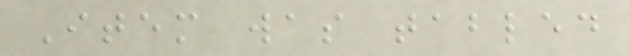Item was tabled
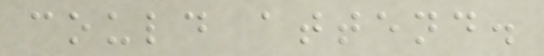could attend.
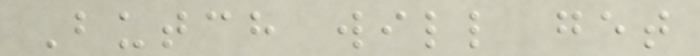Butch will get
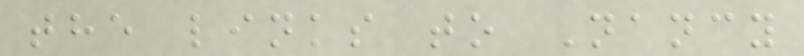the links to Nancy
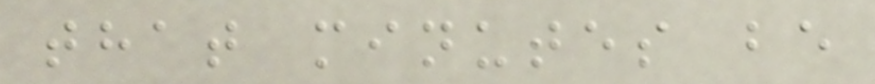that minutes be
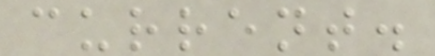current.
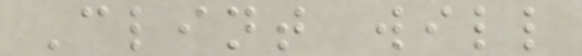Clint will
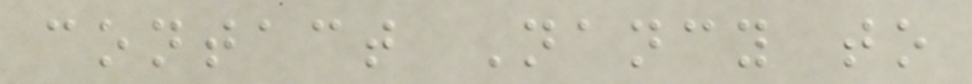contact Nancy to
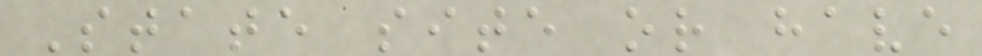State site or have
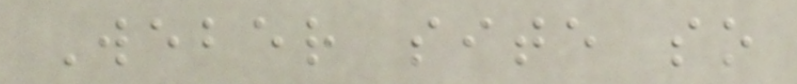Weber site so
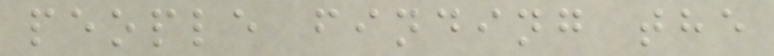people finding the
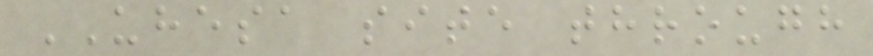UHESA site through
